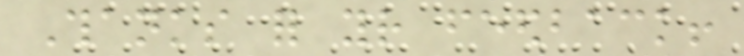Thanks for your feedback!
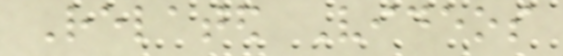Related Videos
